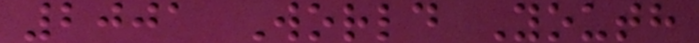2001 World Youth
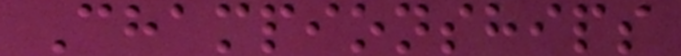Championships
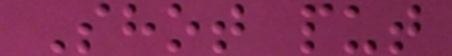Shot put
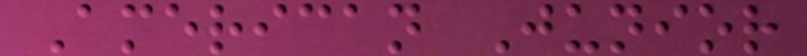American Junior
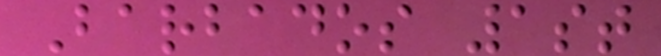Barbados 1st
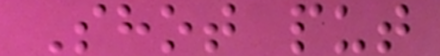Shot put
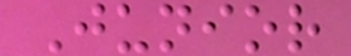Junior
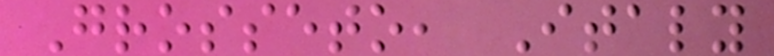Grosseto, Italy
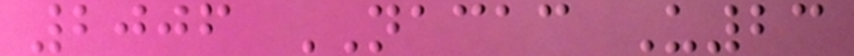2006 NACAC U23
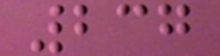237
